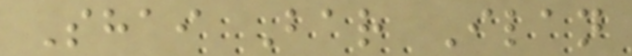Shai Bar Ilan
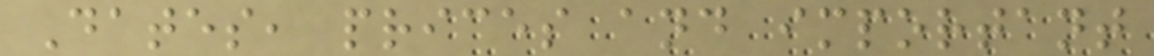Dates, prices and important
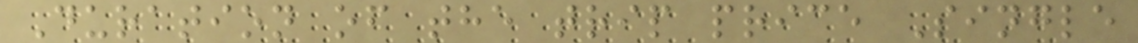Duration of the trip price Single
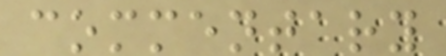commentary
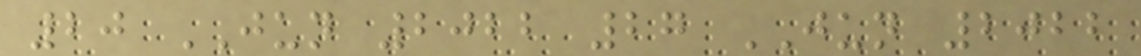20 JUN 2022 27 JUN 2022
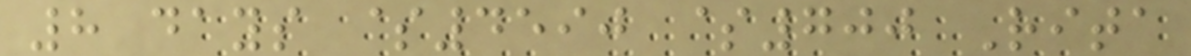8 days $4590 $700 Rita
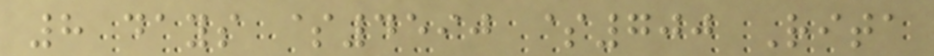8 days $4590 $700 Rita
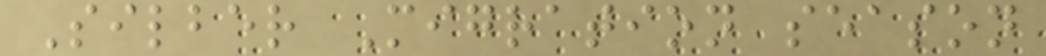Silber Migration season
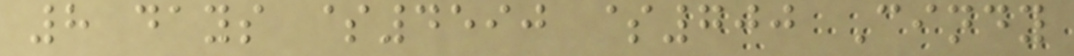8 days $4590 $700 Cindy
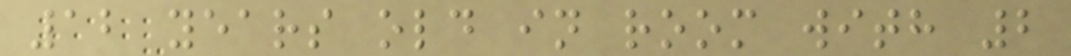12 years old in room with 2
